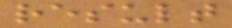result
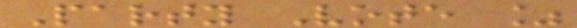Party Vote %
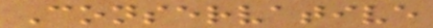Conservative
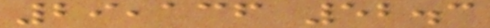29,136 52.3
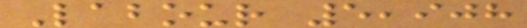Labour 5,908
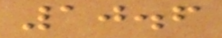10.6
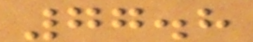77.8
